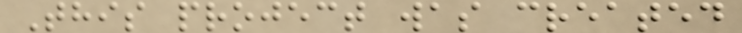This project was created
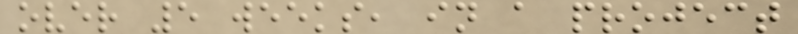over 5 weeks, in a project
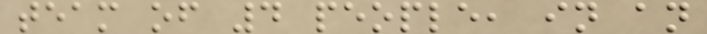team of 4 people, in an
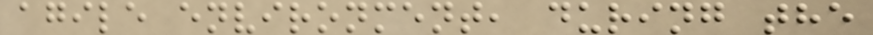agile environment, during the
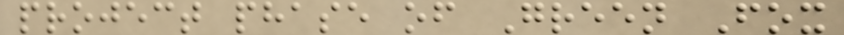project phase of Green Fox
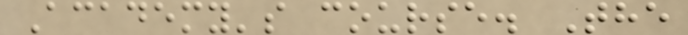Academy's course. The
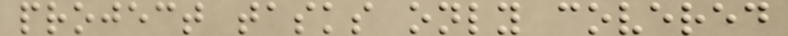project tasks only covered
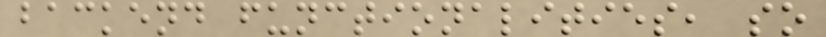backend functionalities, so
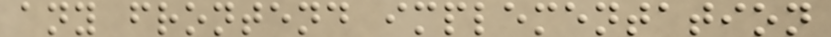any frontend implementation
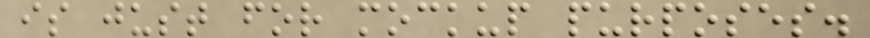is just for mockup purposes.
